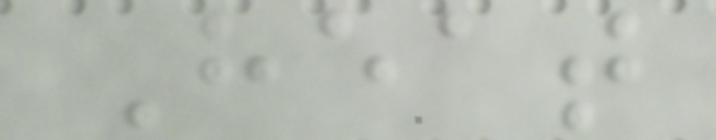Heat
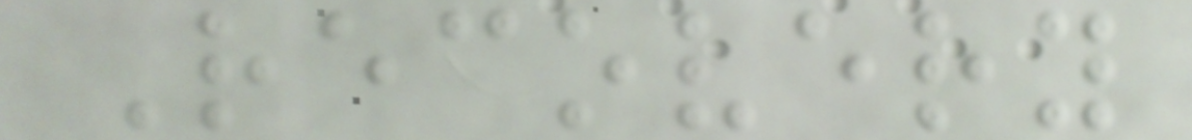Recovery
